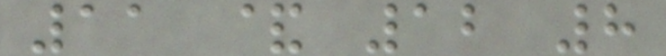11 & 12 8
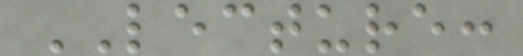LECTURE:
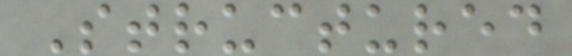Structured
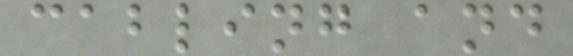cabling and
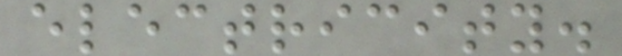electricity.
